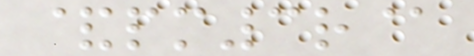&pm3r@
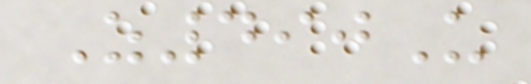Z490U
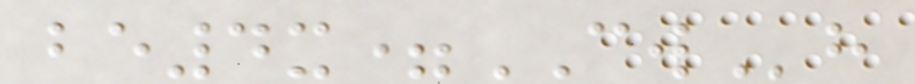be4x=CWh
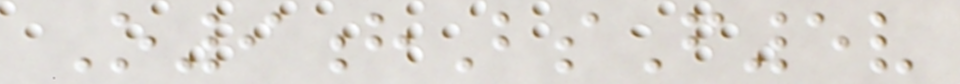O9hBsF5v
